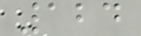124
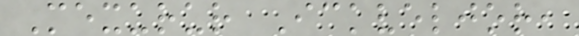Mexurur Ickveljor,
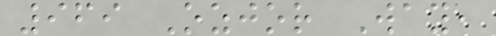969 Ozjor Way,
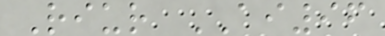Riur AI96
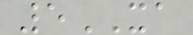5XA
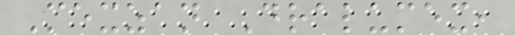Mexzan Dralumex,
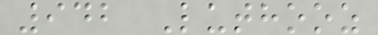942 Luthooz
